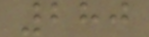280
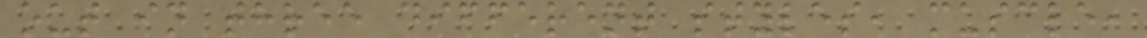out in three different styles, muscle,
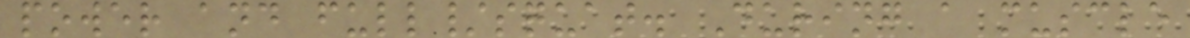power and full/squat. During a muscle
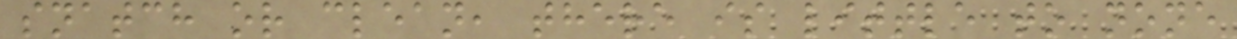snatch or clean, there is little to none
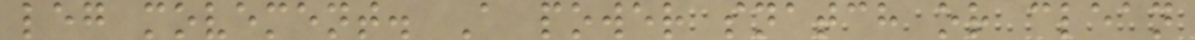leg movement. A power snatch or clean
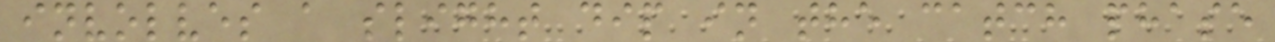involves a slight dip in the catch phase
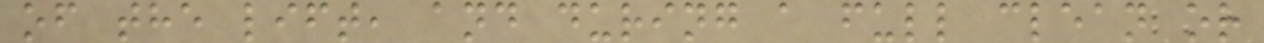of the lift, and during a full clean or
